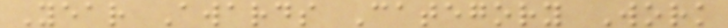Year Awards Category Work
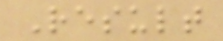Result
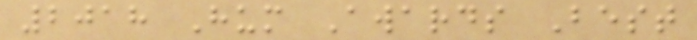2018 Hum Awards Best
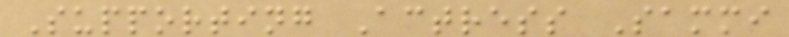Supporting Actress Sammi
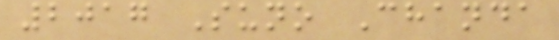2017 Suno Chanda
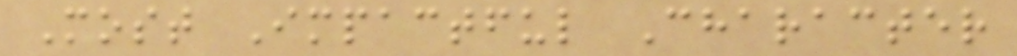Most Impactful Character
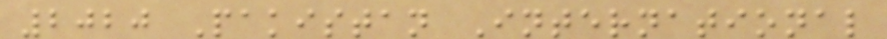2020 Pakistan International
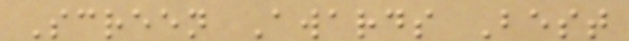Screen Awards Best
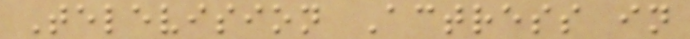Television Actress in
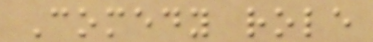Comedy role
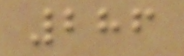286
